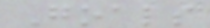Goals
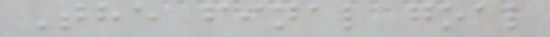The final goal
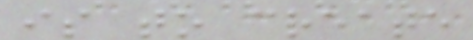is to create
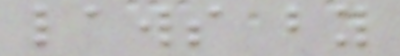laws by
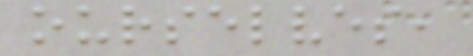ourselves,
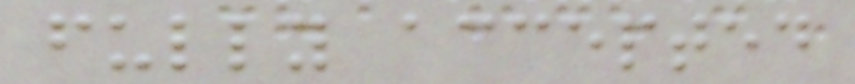fully accepted
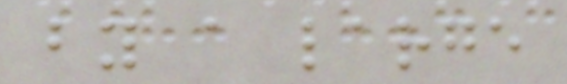by a large
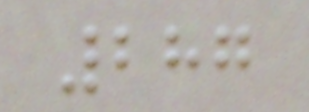287
